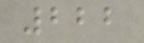222
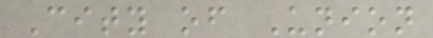City of Union
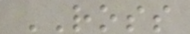ROSS
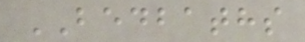BEDBATHS
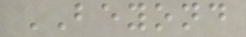BEYOND
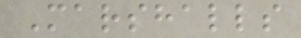Marshalls
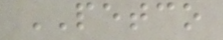PETCO
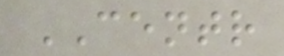CENTR
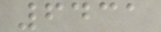6431
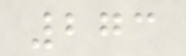273
